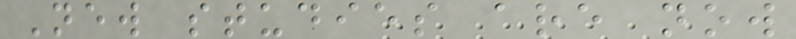New studies are now
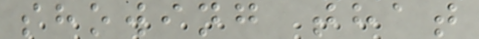showing that
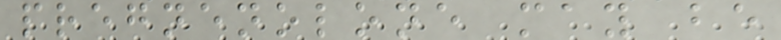pregnenolone may be
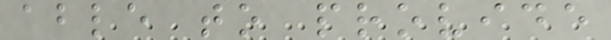able to provide
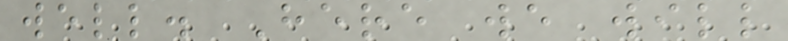well. Here we will
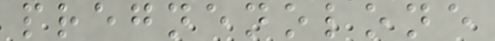pregnenolone
